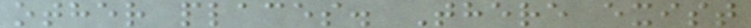other places. There exist
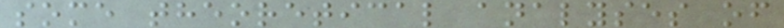some theoretical analyses of
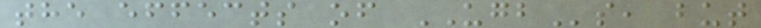the effects of UGBs, but
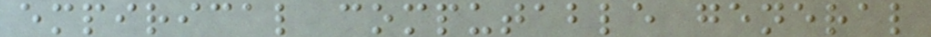empirical computable general
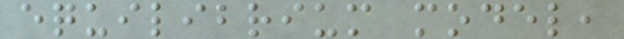equilibrium model,
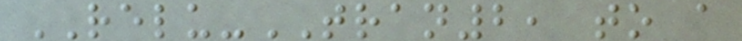RELU-TRAN2, to a
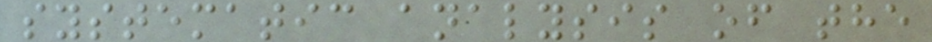systematic analysis of the
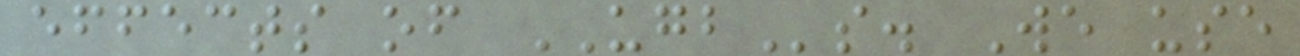effects of UGBs. We use
